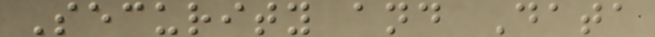Security and Data
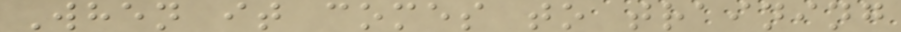When it comes to training
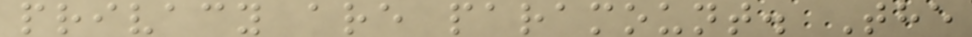privacy are paramount. The
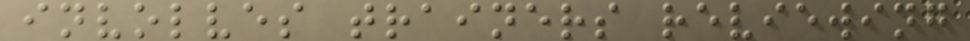involves trainers reviewing
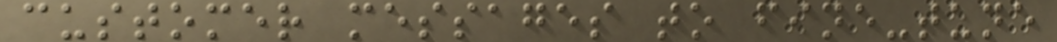customer messages to fine-tune
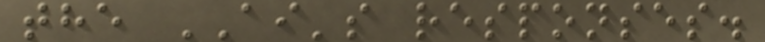the AI's responses.
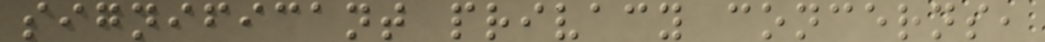significant privacy concerns,
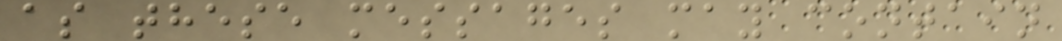as these messages may contain
